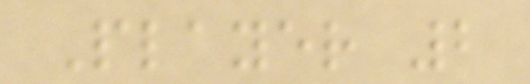Player 2
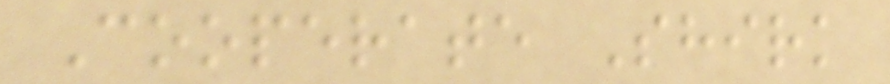Cooperate Shirk
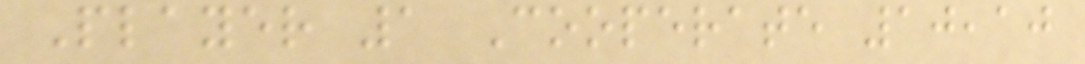Player 1 Cooperate 10,10
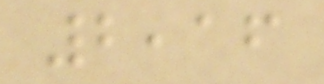2,16
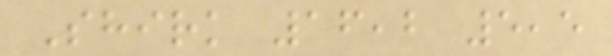Shirk 16,2 5,5
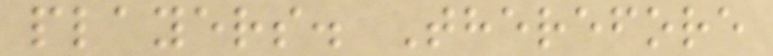players. Therefore
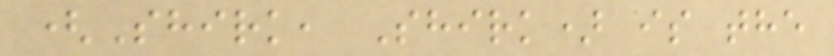(Shirk, Shirk) is the
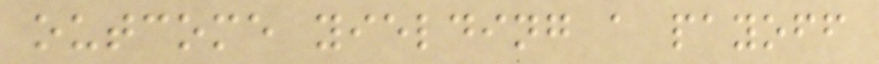outcome yielding a payoff
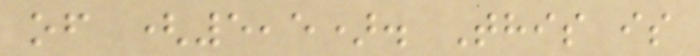of (5,5). This is
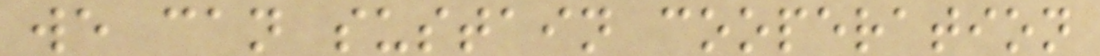we can sustain cooperation
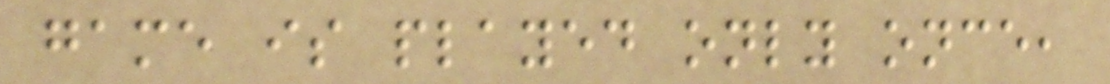game is played only once,
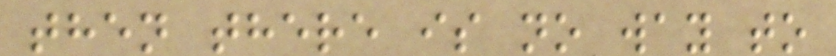then there is no way to
